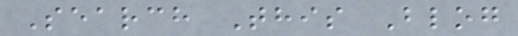Search This Blog
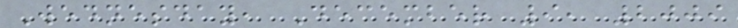Wednesday, December 9, 2009
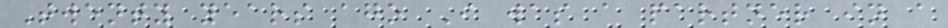Twenty years ago I was a partner in a
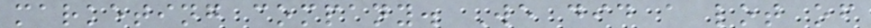marketing company. We did a lot of
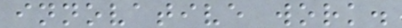innovative work.
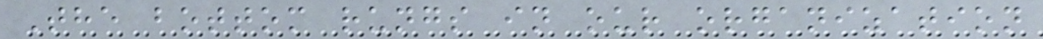The bottom rungs in our organization
